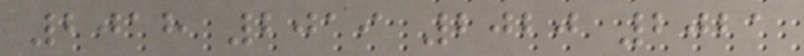2018 2019 2020 2021
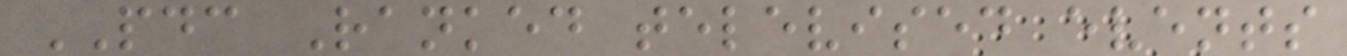PDC Ranked televised events
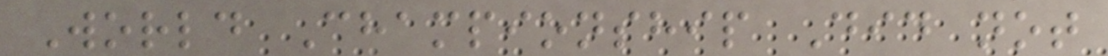World Championship Did not
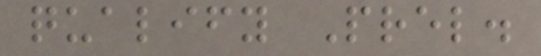qualify Prel.
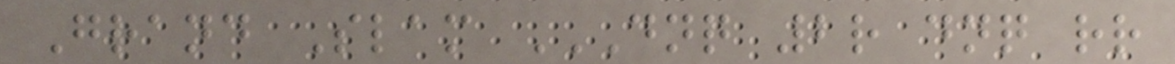Grand Slam DNQ 2R DNQ RR
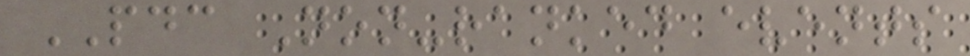PDC Non-ranked events
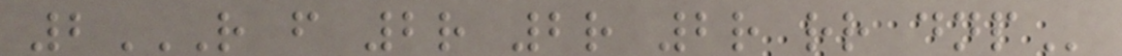2R F 2R 2R 2R RR DNP
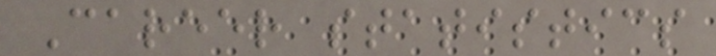Career statistics
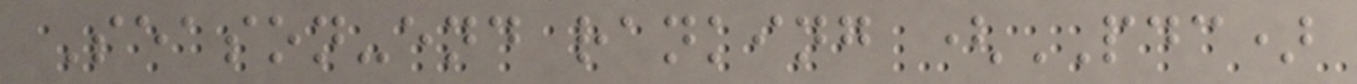Season-end ranking (PDC)
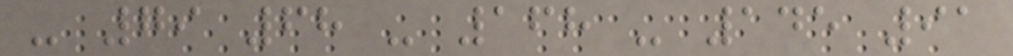- 79 68 - 168 - 145 91
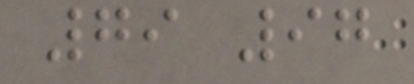79 97
